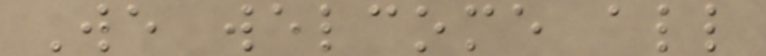We welcome all
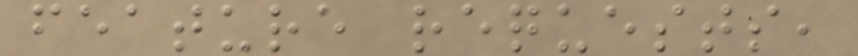feature requests,
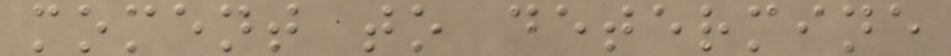moment to determine
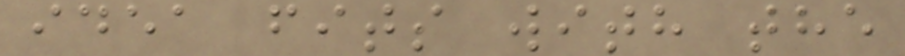idea fits with the
